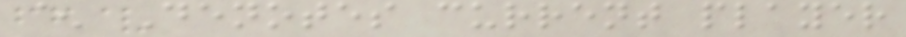^ Denotes current player
